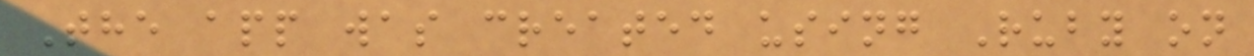The app was created using Ruby on
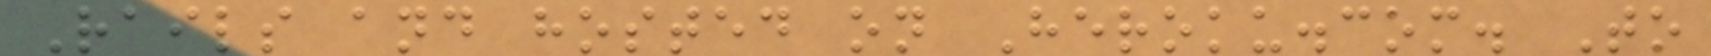Rails and hosted on Heroku.com. To
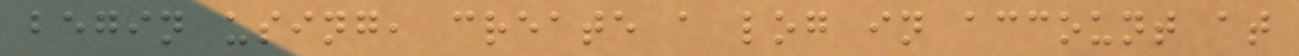begin using, create a log in account at
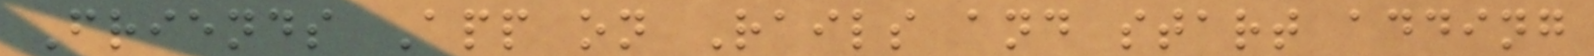Friends App on Rails and start adding
